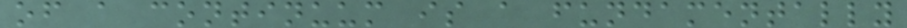of a continuum is a fundamentally
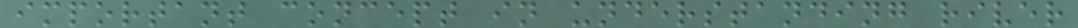important concept in understanding river
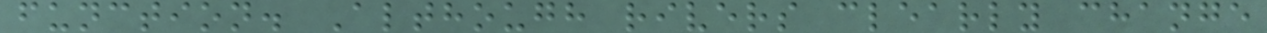function. Although rivers clearly change
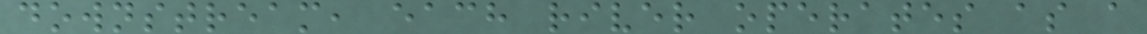downstream, each river operates as a
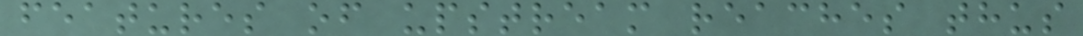features of upstream reaches thus
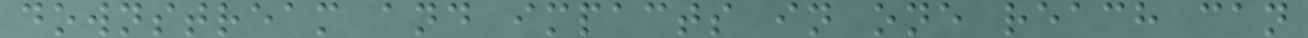downstream and impacts in one reach can
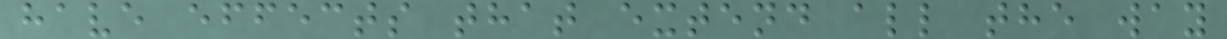have effects that extend all the way
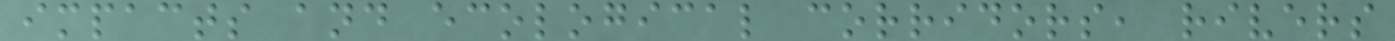impacts and ecological corridors, rivers
